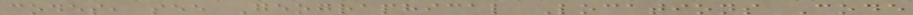codes, see Geographical Locations Code
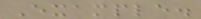Example.
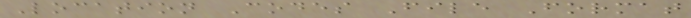Location Codes File Format
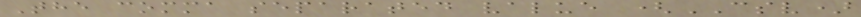The comma separated value (CSV)
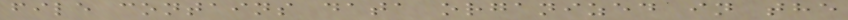file contains data organized in the
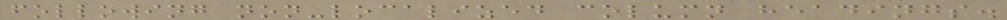following non-localized column headings.
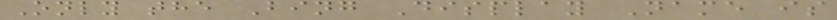Only the Bing Display Name is
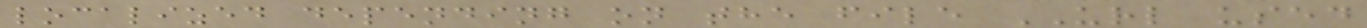localized depending on the file URL used
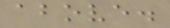above.
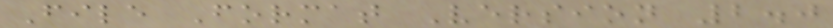File Format Version 2.0
